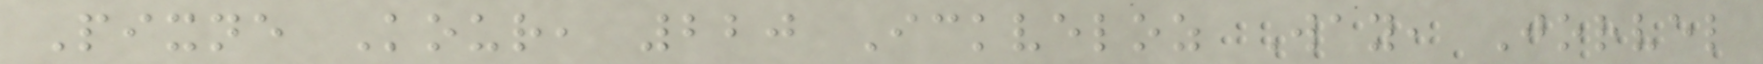Pixne Kour, 220 Ickveloz Way, Jorvel
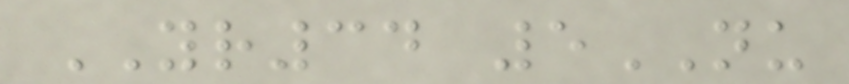YR34 5NU
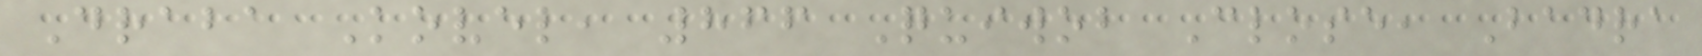Draba Kovel, 866 Quiwob Close, Badra
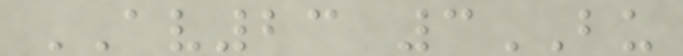AV23 3BU
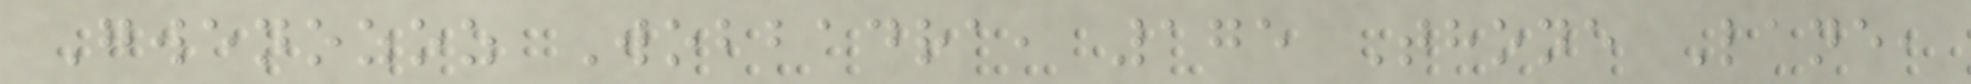Gwenozoz Wobbadra, 175 Thone Lane,
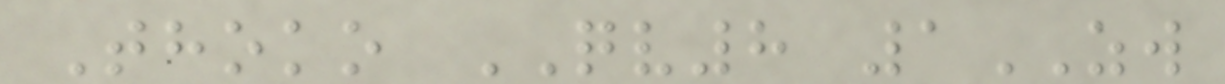Thoko QV8 1ZW
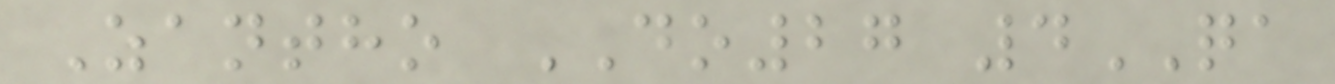Zantho DO27 4QA
